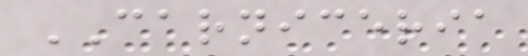CARNICERIA
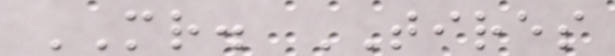MR. TIRES
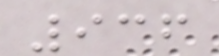936
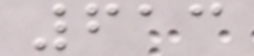613
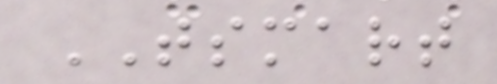TSMART
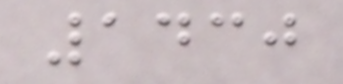1430
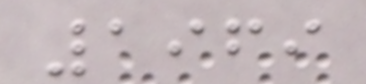1969
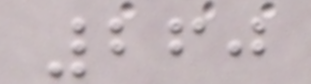260
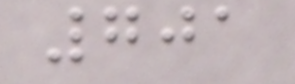701
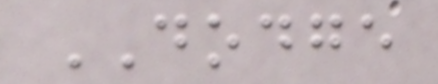DODGE
